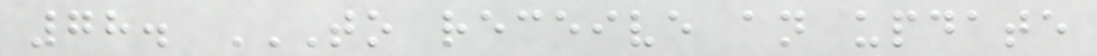78. TO RECEIVE AN UPDATE
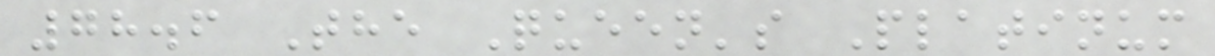78.6 The Queen's Platinum
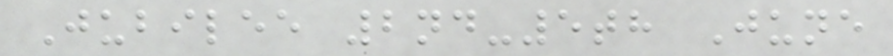Jubilee 2nd-5th June
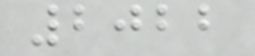2022
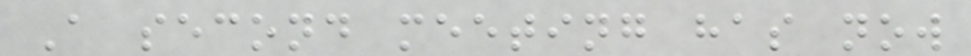A second meeting has now
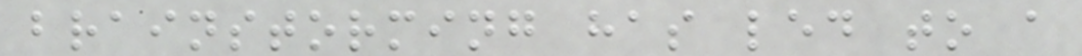brainstorming has led to a
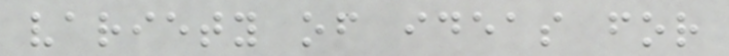variety of ideas for
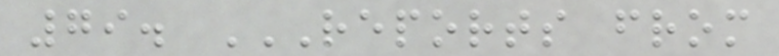79. REPORTS FROM
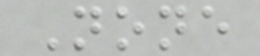None
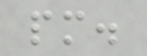pm.
